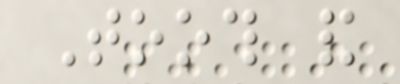Tooth and
